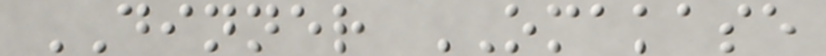DINNER OMAKASE
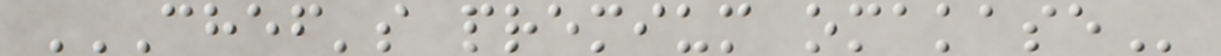CHEF'S PREMIUM OMAKASE
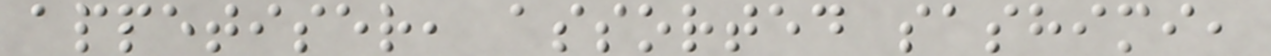appetiser, assorted sashimi,
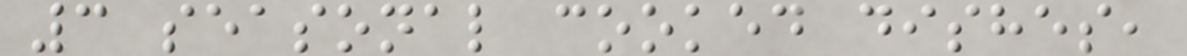3 seasonal cooked dishes,
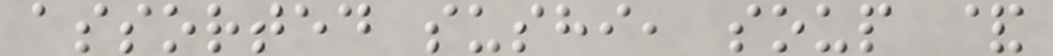assorted sushi, soup &
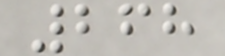268
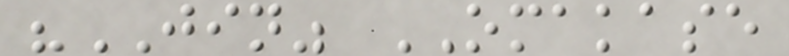"JIN" OMAKASE
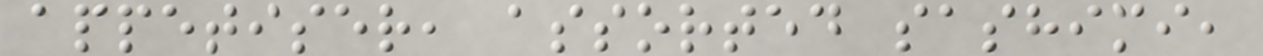appetiser, assorted sashimi,
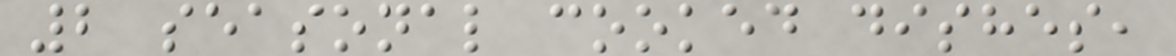2 seasonal cooked dishes,
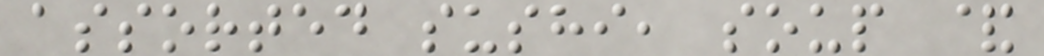assorted sushi, soup &
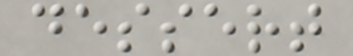dessert
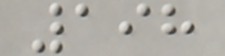198
